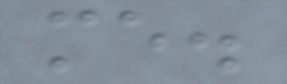me.
